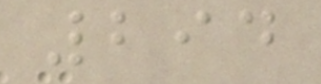294
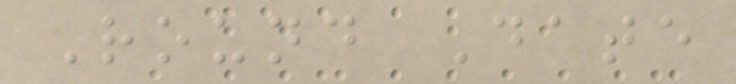Round Date
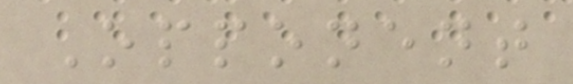Opponent
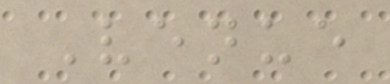Venue
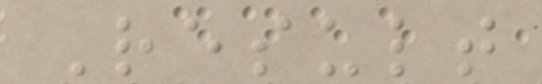Result
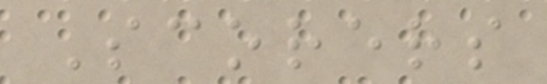Scorers
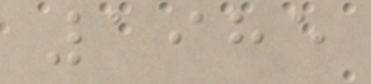1985
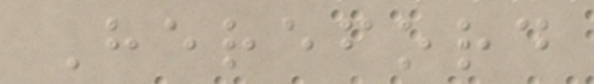Hereford
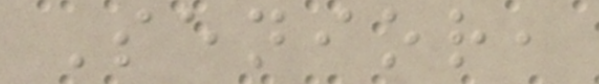Senior,
